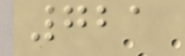721
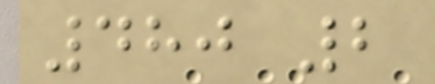480 2
